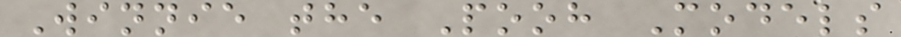Winnie the Pooh Models
